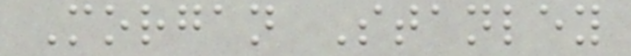Morgan Stanley
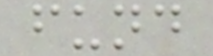fund
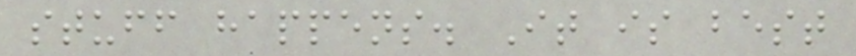stuff happens. It is best
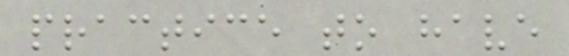practice to have
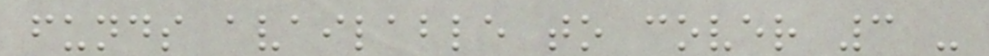funds available to cover 3 -
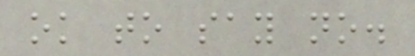ok to say no.
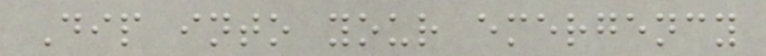Dip into your emergency
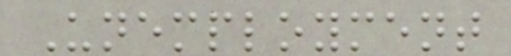Unemployment
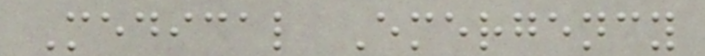Medical Emergency
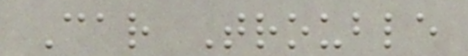Car Trouble
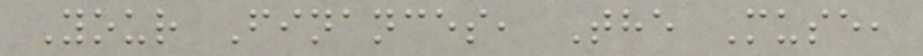Your Finances, The Muse,
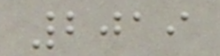2019
